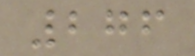276
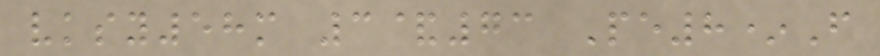vksy58m 3&73 Pe8*F
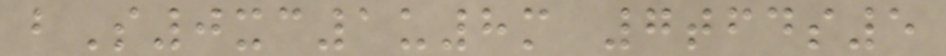bS0xc1u8m 7tfds5
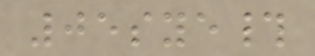05sye#
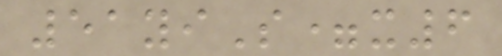51yiS=x6
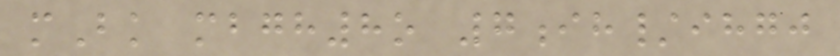mBk mbgh8o 7ih/ihgj
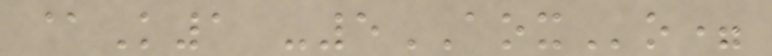@K1 -5AOXo=
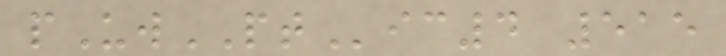pUwPTic4 515
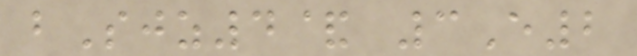bSjz4& 3E2
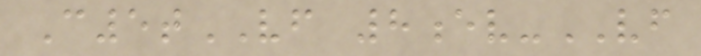C5tVF 8ev-VF
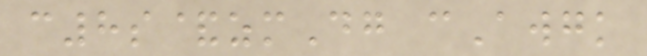c8s&zmDg cAwgk
